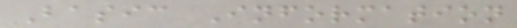Basic Information
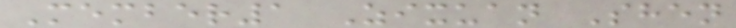Member1 Zixuan Shen
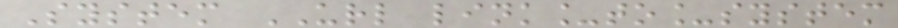System URL link_to_system
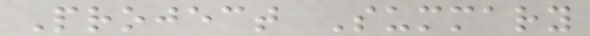Project Summary
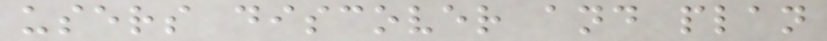users discover and plan
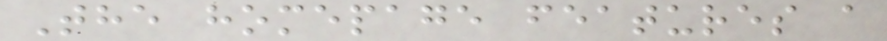The homepage features a
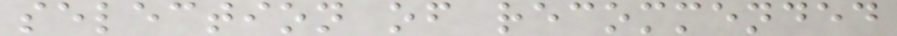selection of recommended
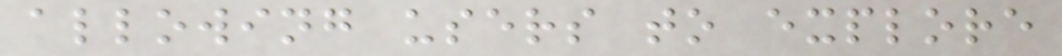allowing users to explore
